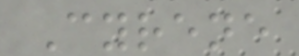Cyrene
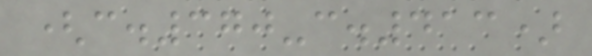(c.370-c.413)
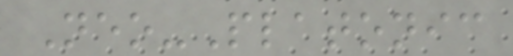Neo-Platonic
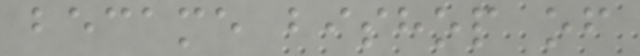became bishop of
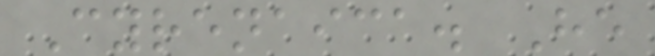Cyrenaica. He
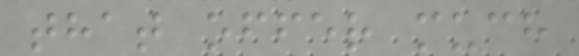that offer much
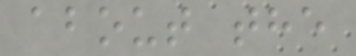about the
